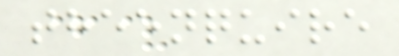theenquire
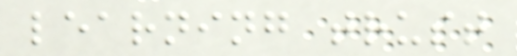learning trust
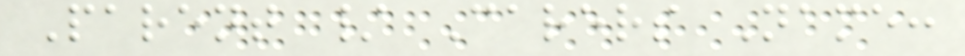Parent / Carers Name:
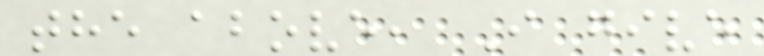the above, I give
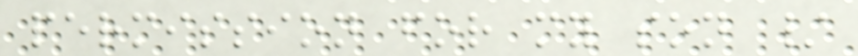permission for my son /
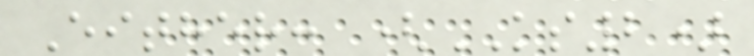Either: (KS2)
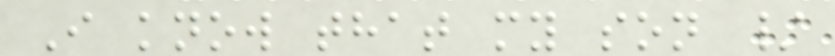I know that my son /
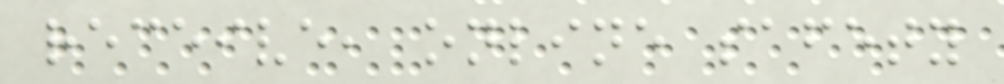receive, online safety
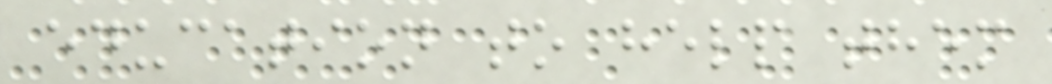education to help them
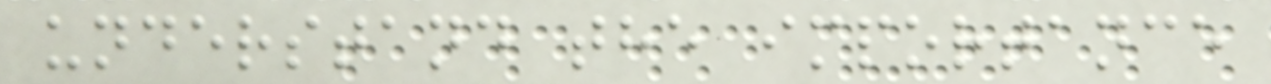understand the importance
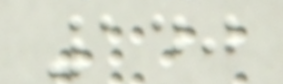140
